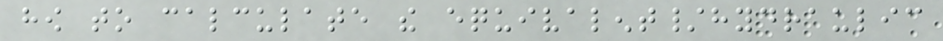how to calculate the equivalent/hydraulic
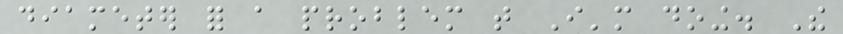diameter for a problem that I'm doing. The
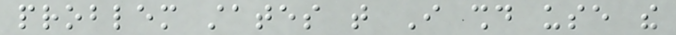problem states that I should use the
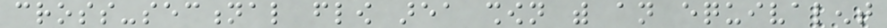cross-sectional flow area shown with an equivalent
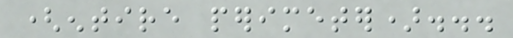(entire perimeter)...
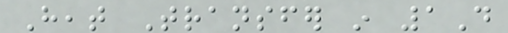Heat Transfer in 1D
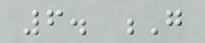6. G
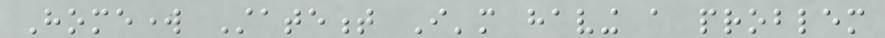Homework Statement I'm having a problem
